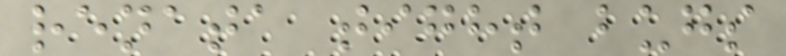renata tight bugs
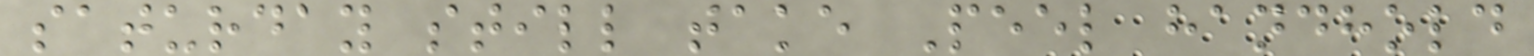saturday still take Peel handhold
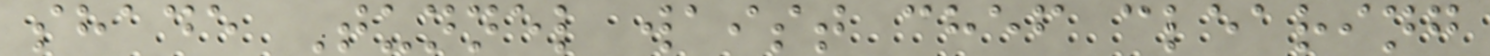shade Tunnel waist chef clearing
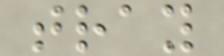tray
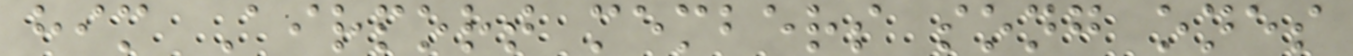him Airport members song ones
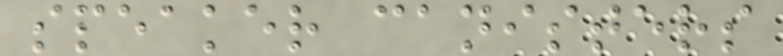speaker canisters
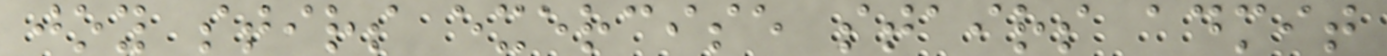joy stirs exercise stairs admit
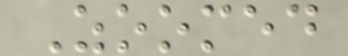Zoomed
